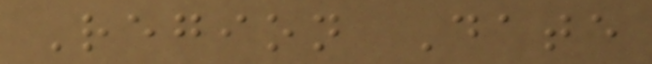Region Date
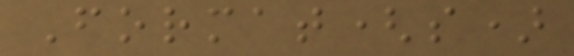Format(s)
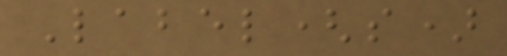Label(s)
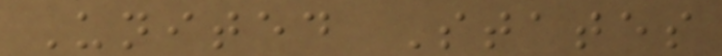United States
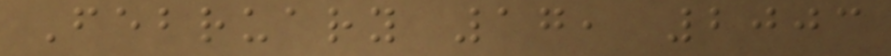February 17, 2003
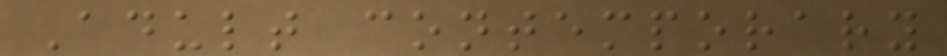Adult contemporary
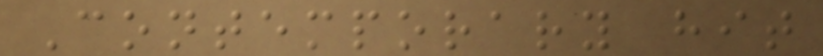Contemporary hit
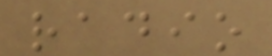radio
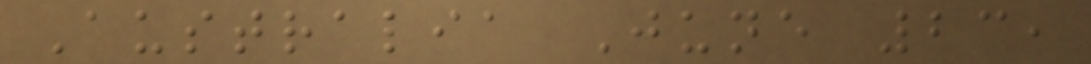Australia June 23,
